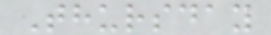Thursday
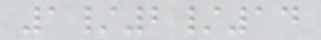1/2/14
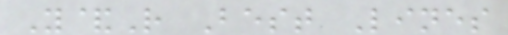Y&R Best Lines
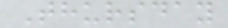Thursday
